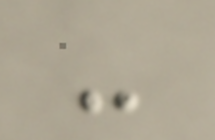-
